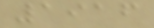1916
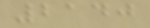2140
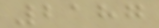2187
